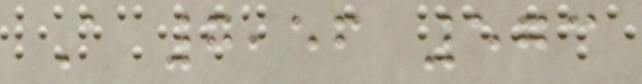A 7,56 573
